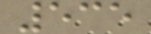535
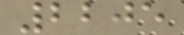2205
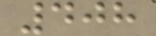408
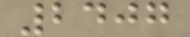2407
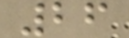26
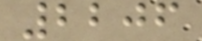2206
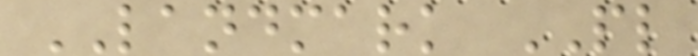LANDMARK PL
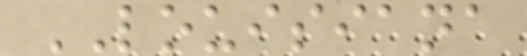LOUISIANA
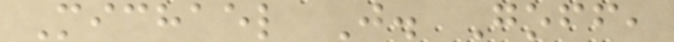Michael J. Goff,
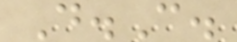D.C.
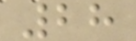28
